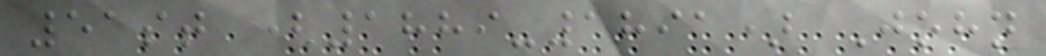51st (1889-1891) John
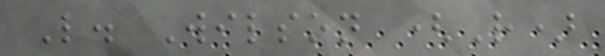L. Wilson (R)
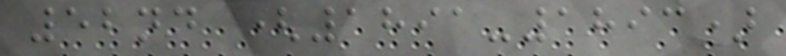52nd (1891-1893)
